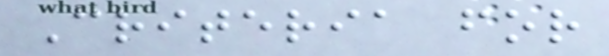Criteria for
